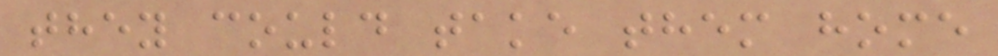they could take them home
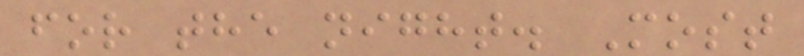for the night. Most
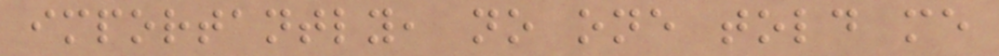importantly, no one told me
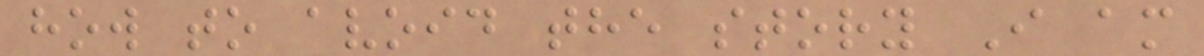how to avoid the story I am
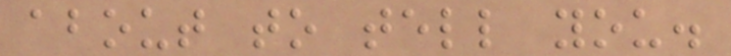about to tell you.
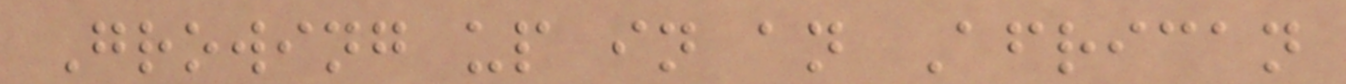Growing up in an African
